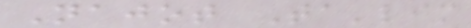Najot Ta'lim
